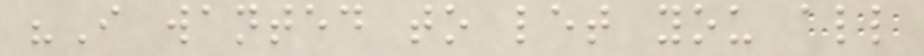"I wanted to let you all
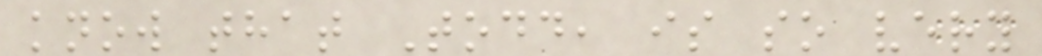know that Todd, is so very
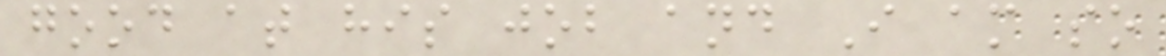good at his job and I am so
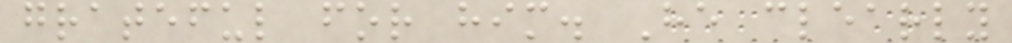grateful for him. He clearly
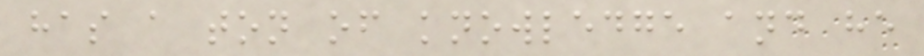has a ton of knowledge and he
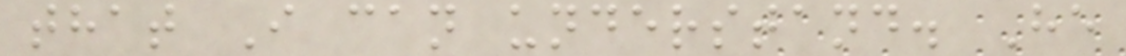that I can understand. He
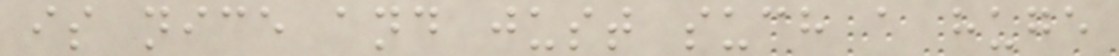is nice and just such a huge
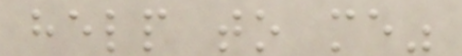help to me"
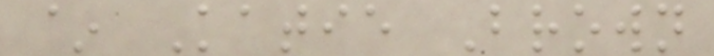~ Katie Brown
